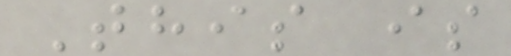This is
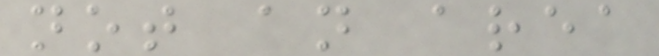not an area
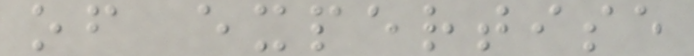of expertise
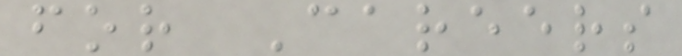for Careers
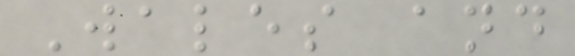Wales and
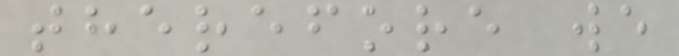therefore we
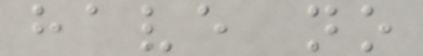have no
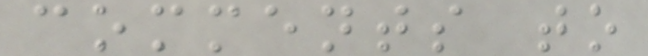comments to
